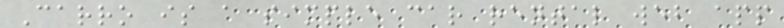Carro is a simple car rental web app
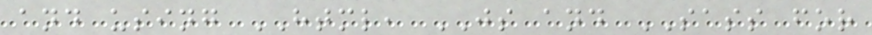and using HTML, JS and SASS for
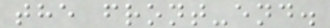the front-end.
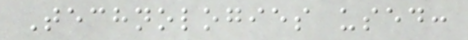Technologies used:
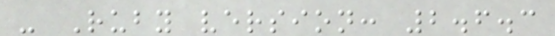- Ruby version: 2.6.3
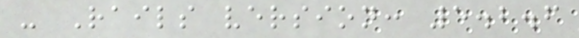- Rails version: 5.2.6
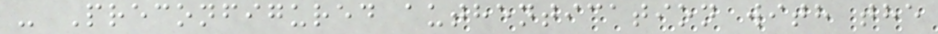- Preconfigured authentication with the
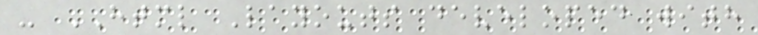- HTML Layouts developed with
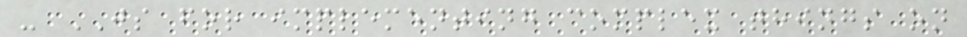- JS for implementing complex things on
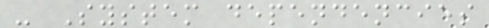- System dependencies
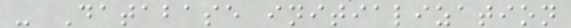- Database initialization
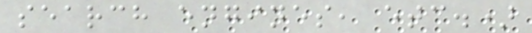search engines, etc.)
